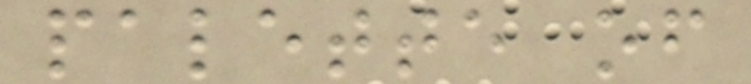palette of
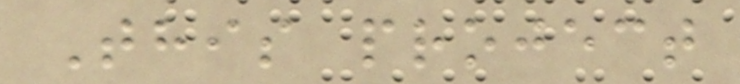This project
